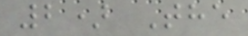2) The
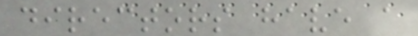directors have a
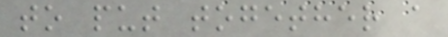to put together a
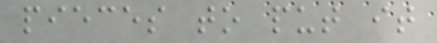pieces to put it
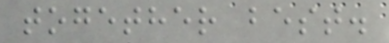together best.
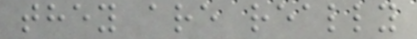they are really
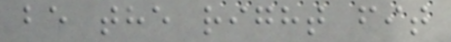be the right fit
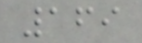169
